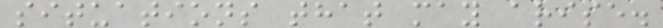situations that may arise.
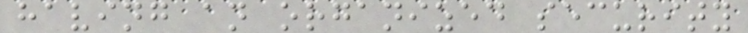having an organized security
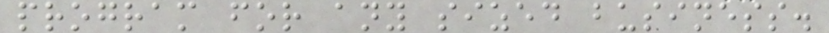program for any sized business.
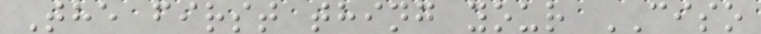The first thing your CISO
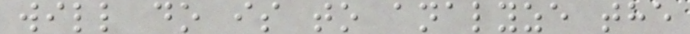will do is to analyze the
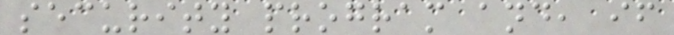security program and, if
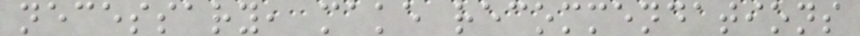necessary, make recommendations
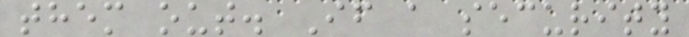them out. If a security
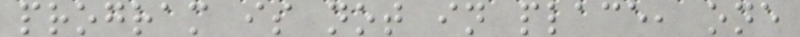program is not in place, one
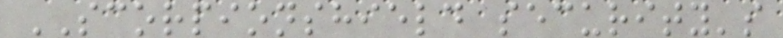SCORPIONSHIELD security's
